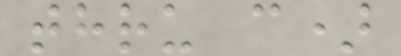thru c)
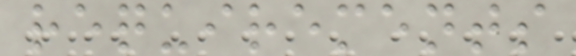requirements
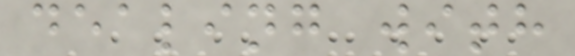dealing with
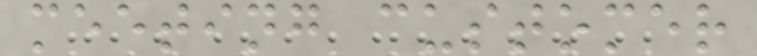meeting customer
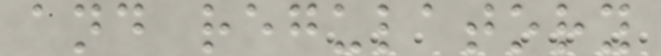and regulatory
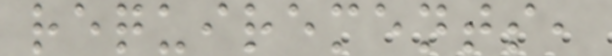requirements,
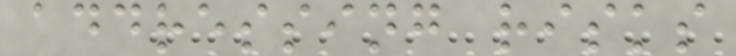addressing risks
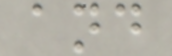and
